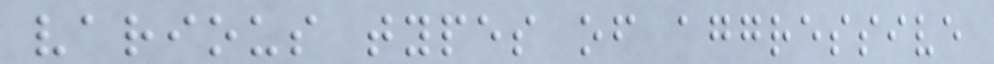various types of aggressive
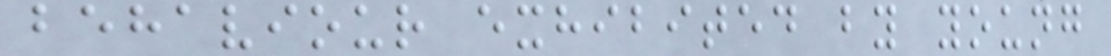behaviour exhibited by young
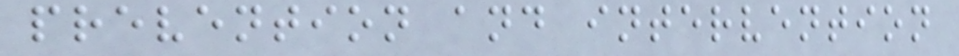prevention and intervention
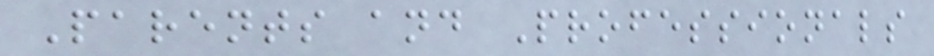Parents and Professionals
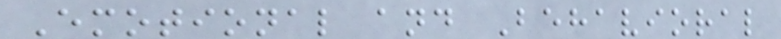Emotional and Behavioral
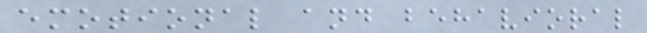emotional and behavioral
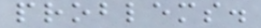problems.
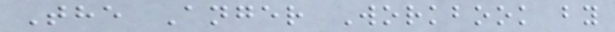The Anger Workbook by
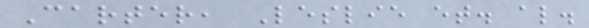Carter, Leslie et. al.
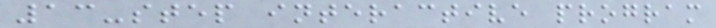13-step interactive program
